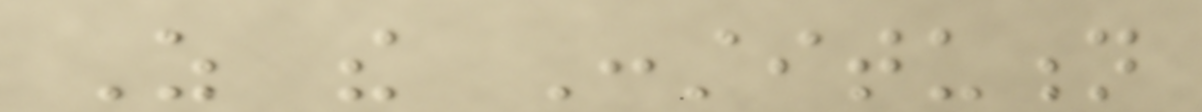As the Constitution
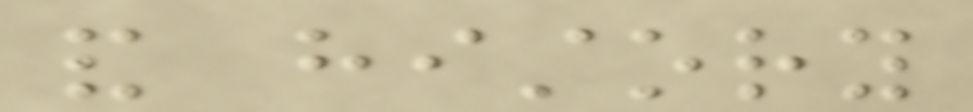and history
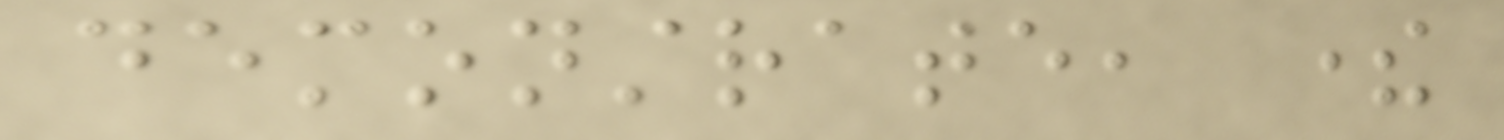demonstrate, there
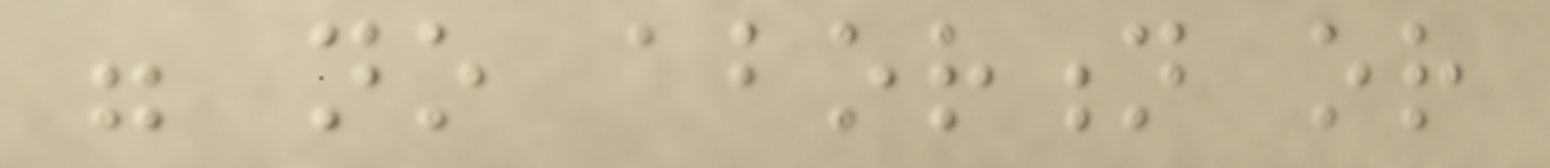were no abortion or
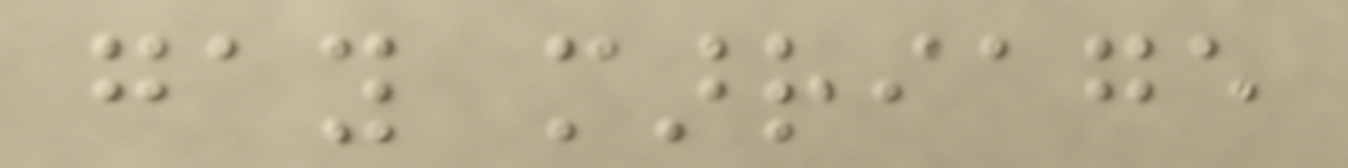gay marriage
